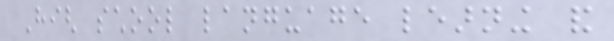High school language learning and
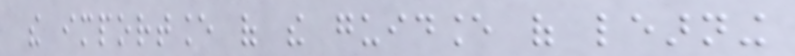the importance of the guidance of learning
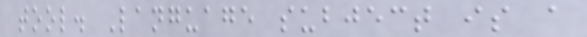tool. Language subject is a
